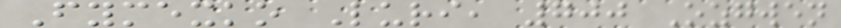Fymexko Luri, 700 Ozgwen
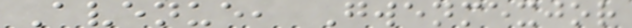Avenue, Gwenmexjor
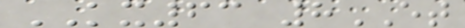KX63 8ET
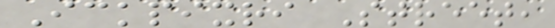Ickpixri Street,
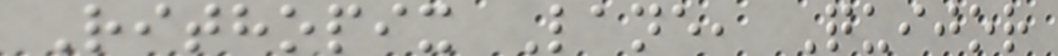Rithopix Lane, Quijor
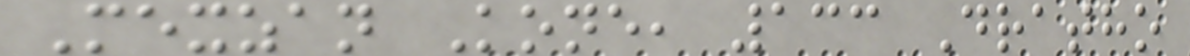Mexzan Kone, 133 Dratho
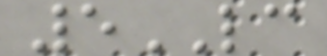5LC
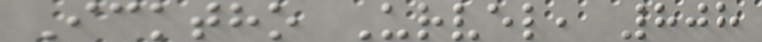Icktho Urvel, 808
